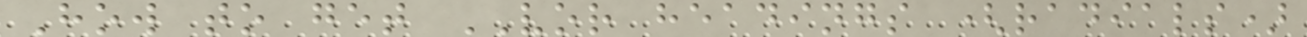How to get VOR headings (radials)
